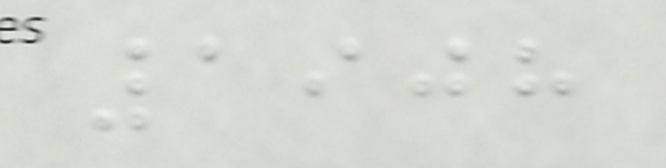1908
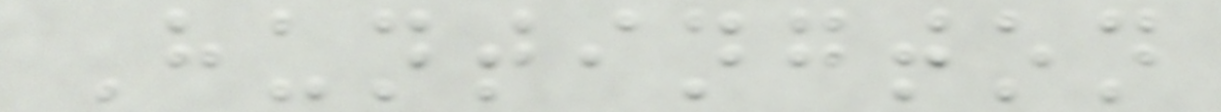Huntington
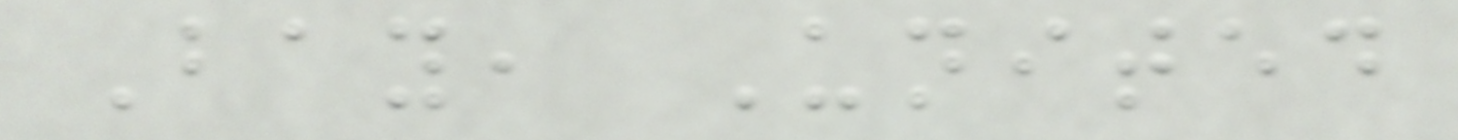Bay, United
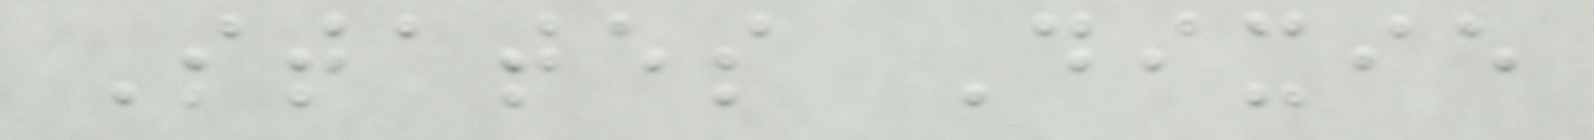States Dixie
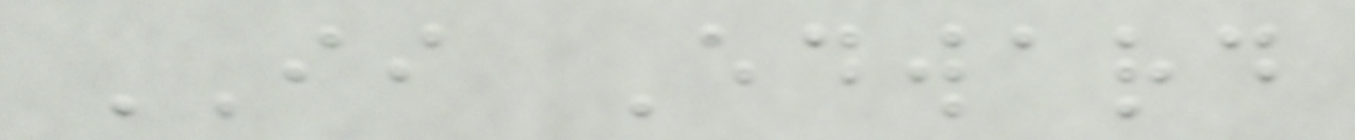II Edward
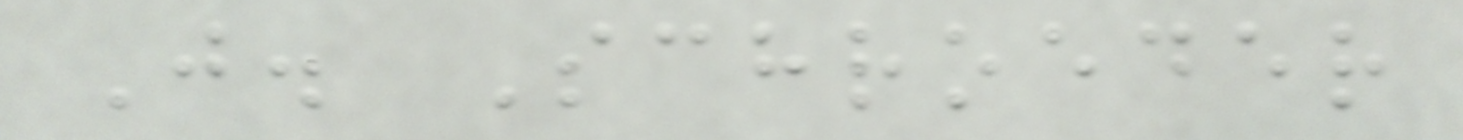J. Schroeder
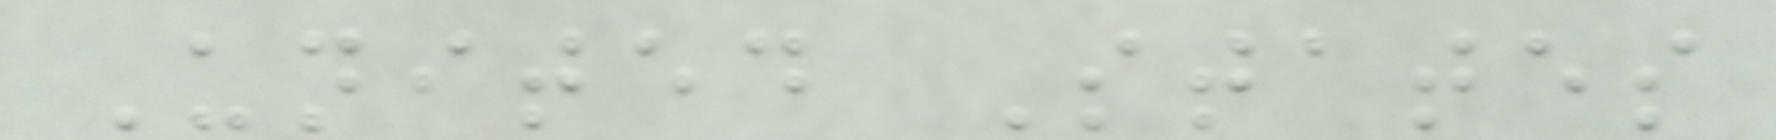United States
